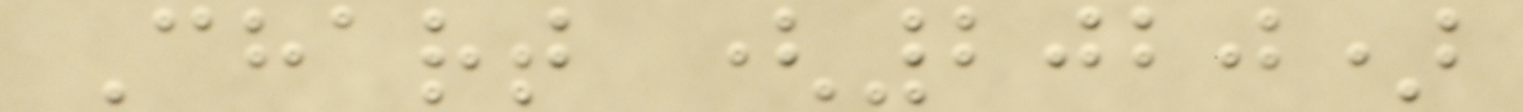Chart (2020)
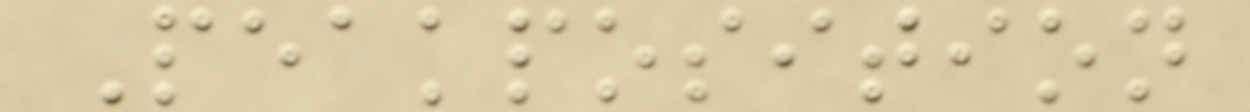Peakposition
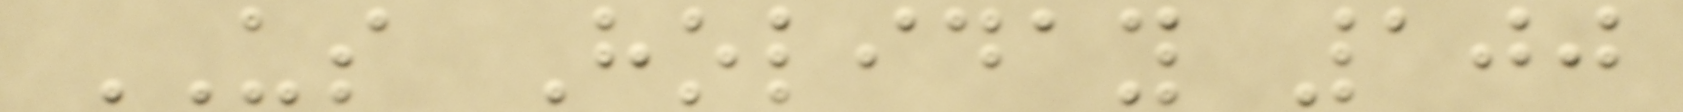US Holiday 100
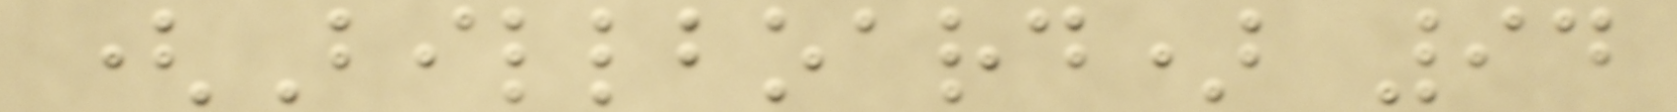(Billboard) 94
